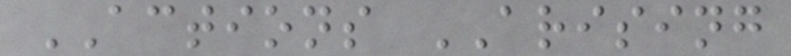ACTIONS ARISING
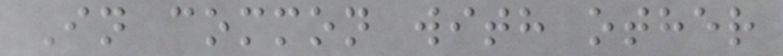In common with other
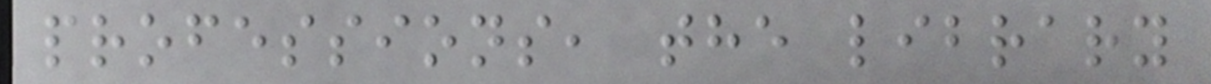professions, the library
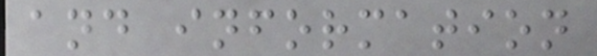and information
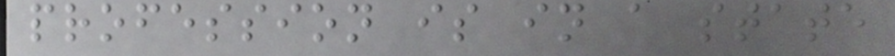profession is in a state
